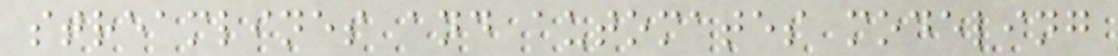streamlines and automates modeling
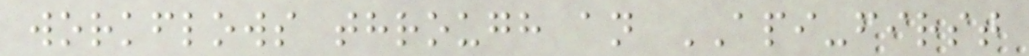workflows through an API-first
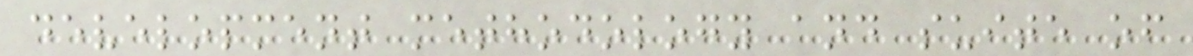development methodology and suite of
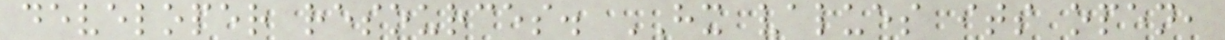developer resources. HX values its open,
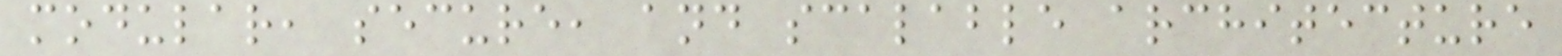modular, secure, and scalable architecture
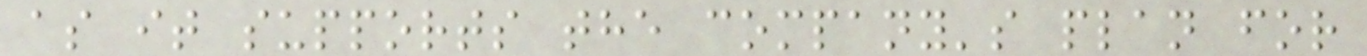as it supports the company's plan for
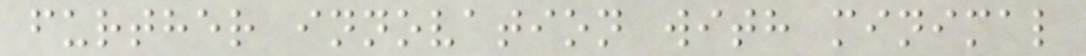further innovation with minimal
